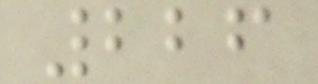226
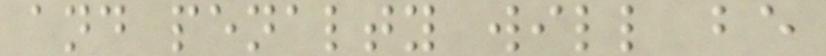and penalty will be
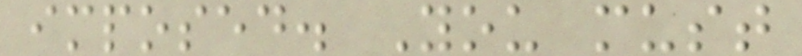imposed. You must
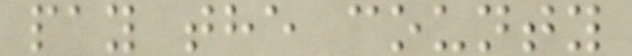pay the county
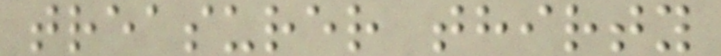treasurer thirty
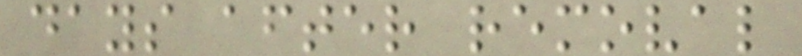days after removal
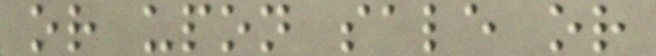or upon sale or
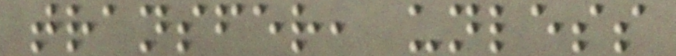transfer, unless
